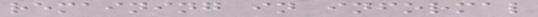remaining in informal
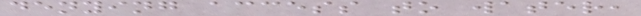denying access to water,
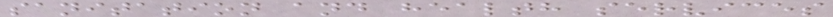sanitation and health services
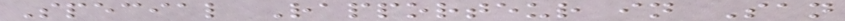Special Rapporteur in San
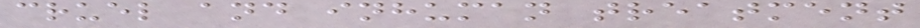cruel and inhuman treatment
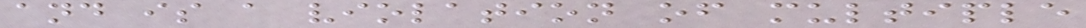and is a violation of multiple
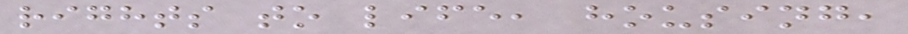rights to life, housing,
